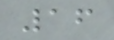16
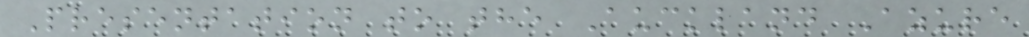Presentation to the Auckland Azure
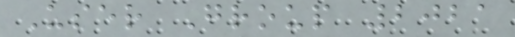User Group 2021
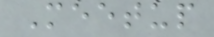Meetup
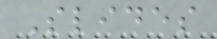Slides
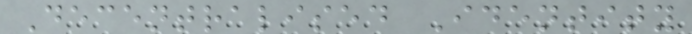Decentralised Identity
